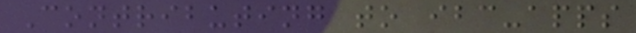Contributing to ibc-apps
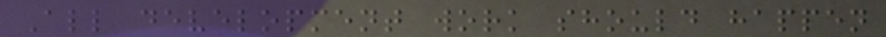All development work should happen
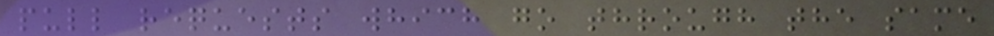pull requests which go through the same
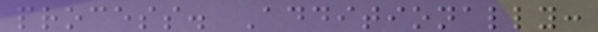process. Additionally:
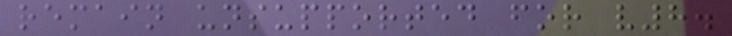remain unsupported for v8.
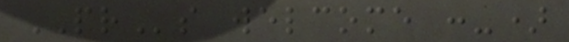PRs welcome :-)
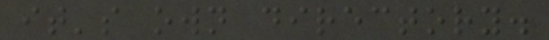it's own directory.
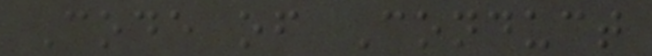Code of Conduct
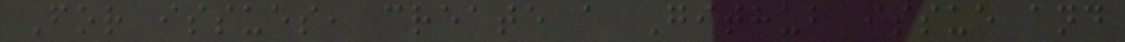For issues, create a Github issue and
